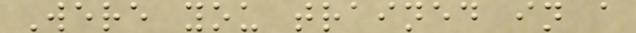Were you trained in a
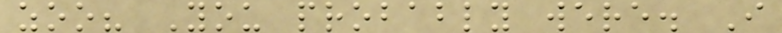zoo? You probably were. I
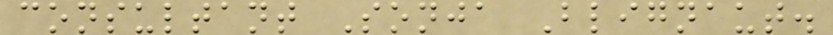consultant Sonja Blignaut.
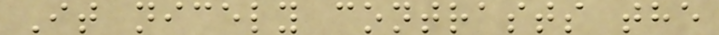It nicely contrasts the
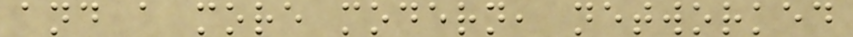and a more modern, networked
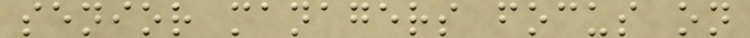senior managers focus on
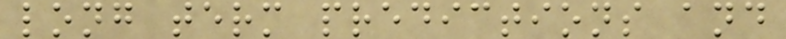long term predictions and
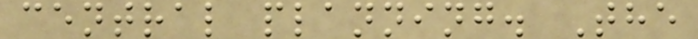central planning. The
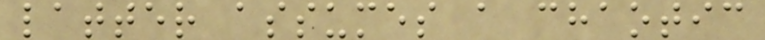latter assumes a chaotic
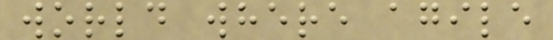world where agile
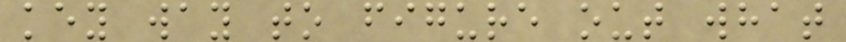key way to figure out what
